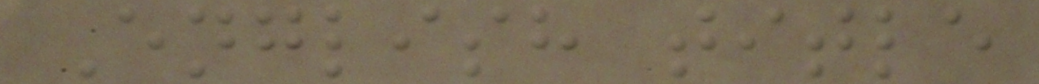English title
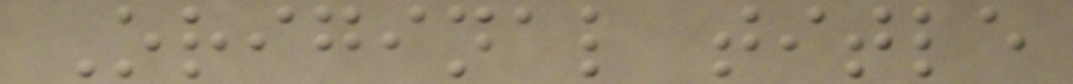Original title
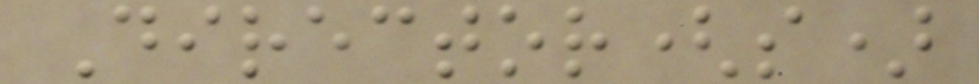Director(s)
